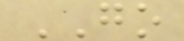GO
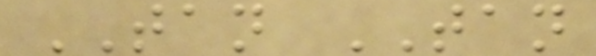TAN TAN
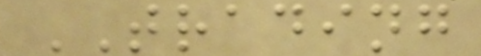TRADING
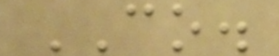CO.
